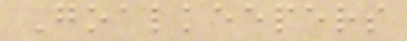Goalkeepers
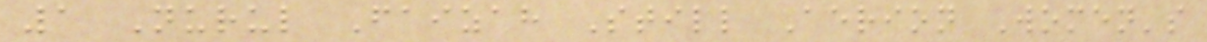1 Nurul Faizah Still Aerion Women's
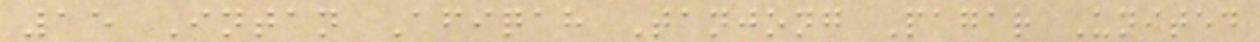15 Intan Afiqah Tanjong Pagar United
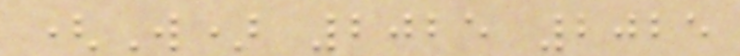(W) 2025 2025
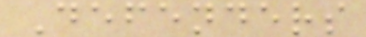Defenders
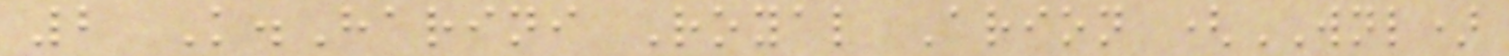2 K.Harini Royal Arion (WNL)
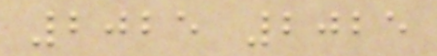2025 2025
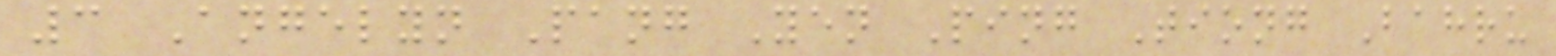3 Angelyn Pang Yen Ping Tiong Bahru
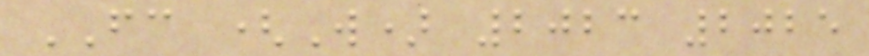FC (W) 2023 2025
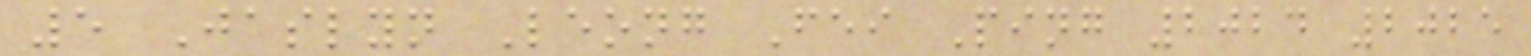5 Jaslyn Leong Fei Ping 2024 2025
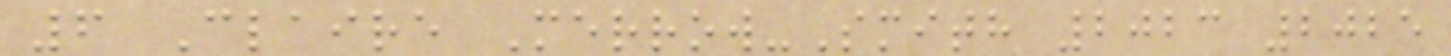6 Claire Merrow-Smith 2023 2025
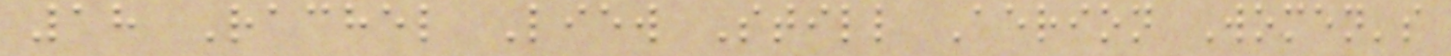18 Rachel Liew Still Aerion Women's
